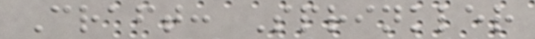Craft: Sprinkler
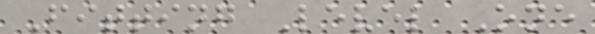Fitting Level One
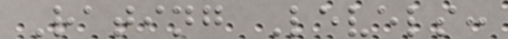Rating Levels:
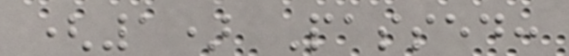(1) Passed:
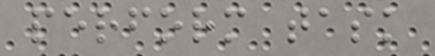perform task
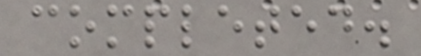completed.
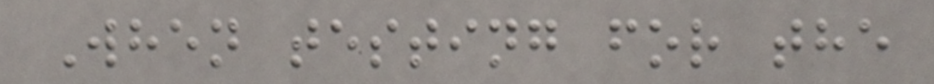When testing for the
